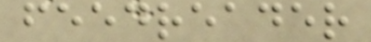feedreader
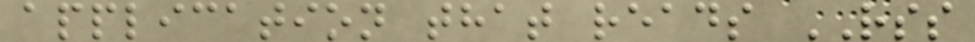application that reads RSS
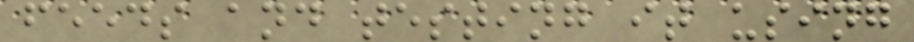feeds and testing it using
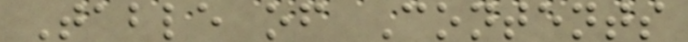Table of Contents
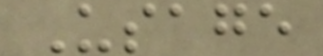Usage
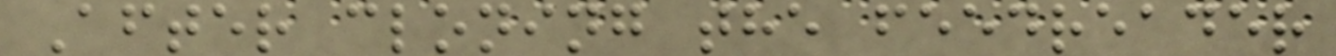After cloning the feedreader
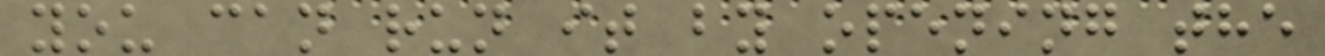you can run it by opening the
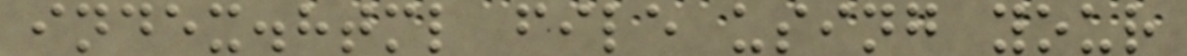index.html file using your
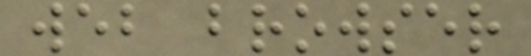web browser
